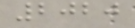2020
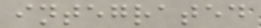integrated
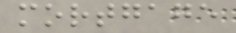mortgage
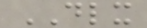DLX
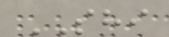SHI
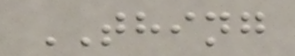THING
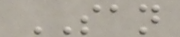SAN
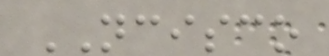NCISCO
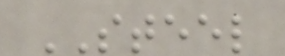STEEL
